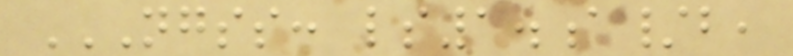NGSS: LS1.A/B,
